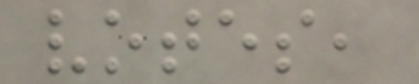votes,
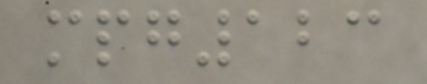mpg123
